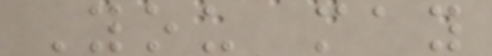You may
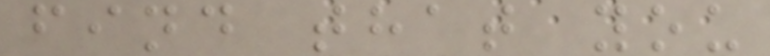find that you
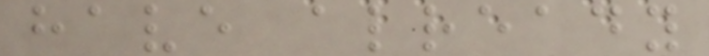have already
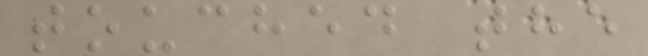touched the
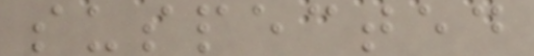suspected
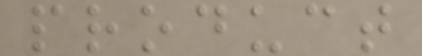product
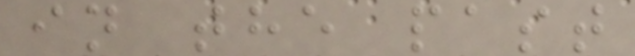in the past
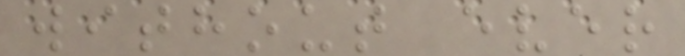without ever
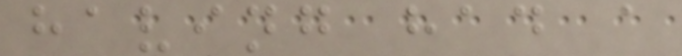having had a
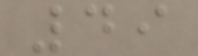49
